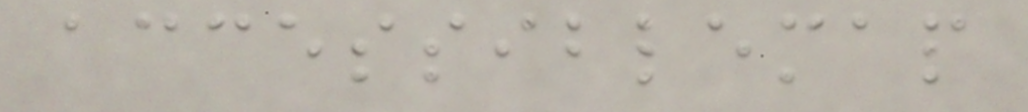accessiblemap
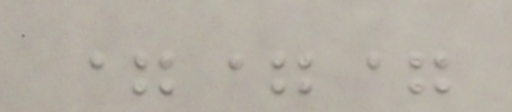===
